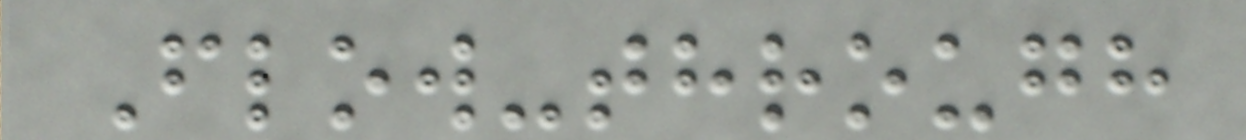Flow-through
